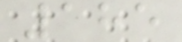185
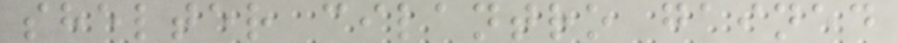shelter cilantro gained
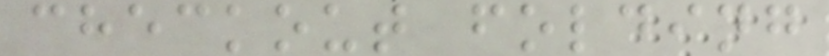checkout folding
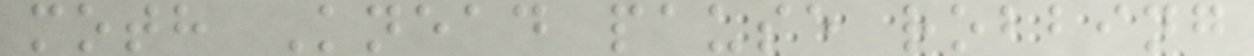moth Knead pause robbing
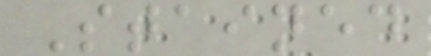Stained
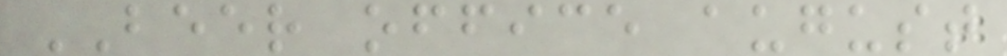BEER office august
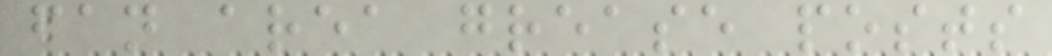fan area grease posts
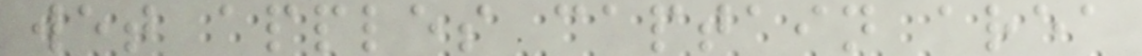wet apples captain area
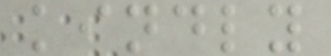kindly
